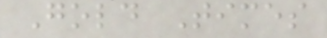Gold Times
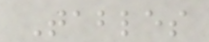Tables
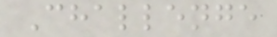Challenge
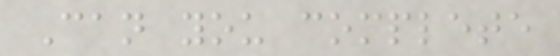Can you complete
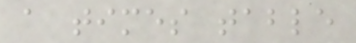a times table
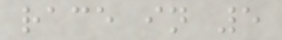race in 5
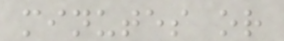minutes or
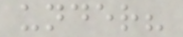under?
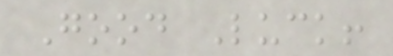Good Luck!
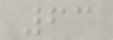63
